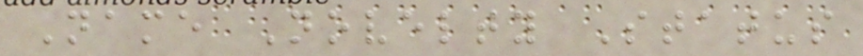Name Novelty Status
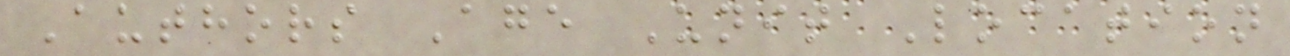Authors Age Unit Location
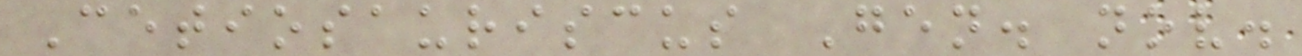Cetiosauriscus Gen. nov.
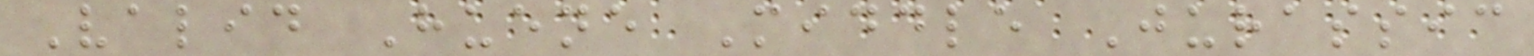Valid Huene Middle Jurassic
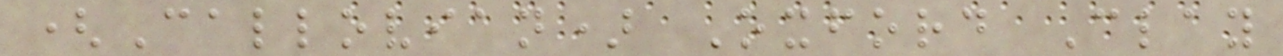(Callovian) Oxford Clay
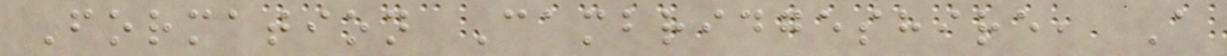Formation Cambridgeshire, A
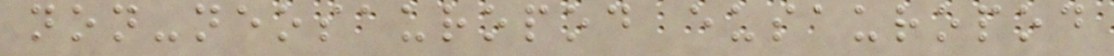non-neosauropod eusauropod
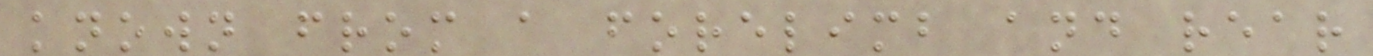known from a forelimb and rear
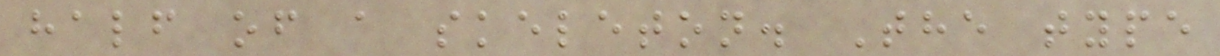half of a skeleton. The type
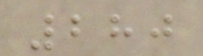280
